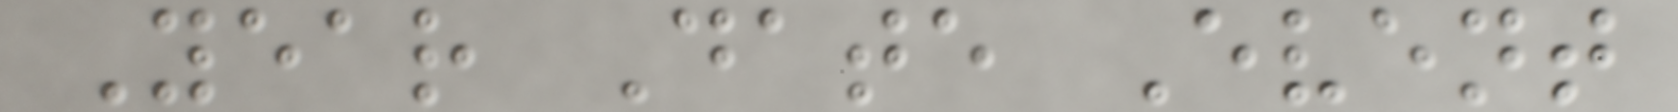Year Date Event
